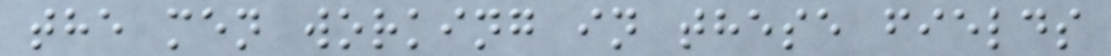the men working in these fields
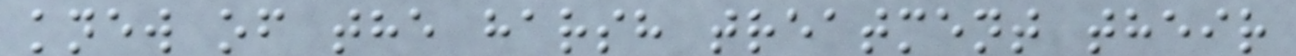knew of the harsh treatment their
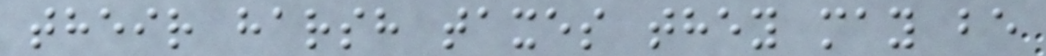their harsh taxes they may be
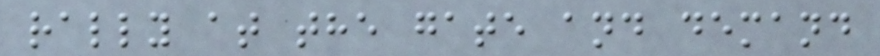rally at the gate and demand
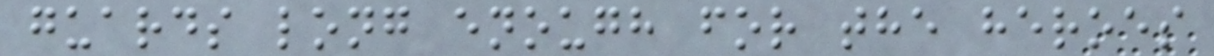guards long enough for the heroes
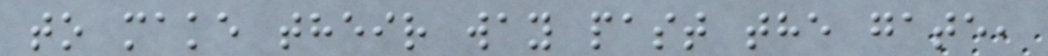to make their way past the gate,
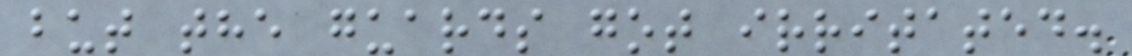but the guards got irritated.
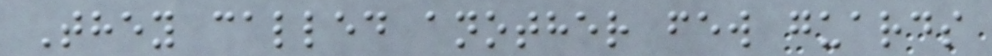They called another few guards
